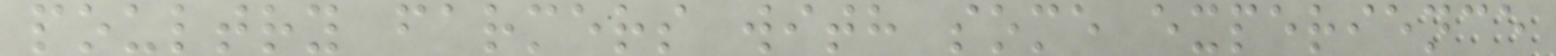poultry farmers with some experience
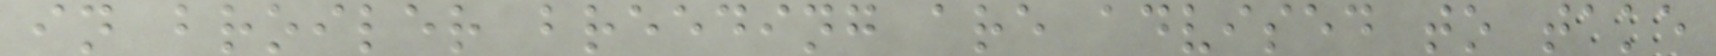in broiler breeding are advised to take
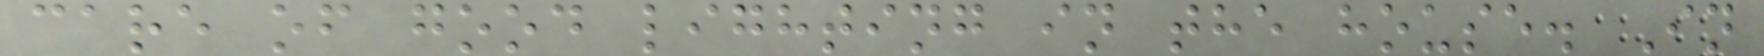care of good lighting in the house. In
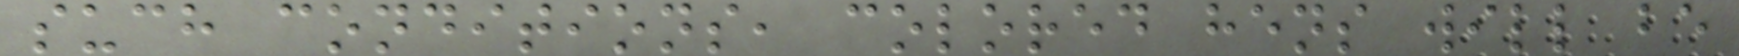such conditions, colored hens will be
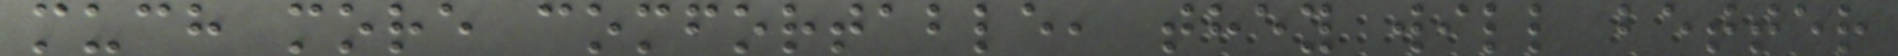much more comfortable, they will better
